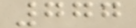777
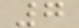7
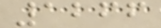1266
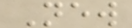New
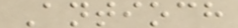Antioch
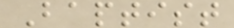Baptist
